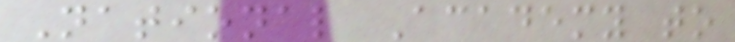National Academy to
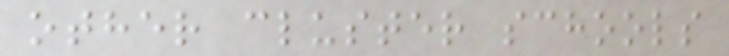other cluster schools
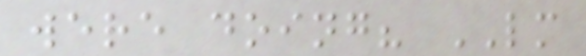were doing? LM
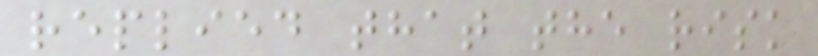replied that the risk
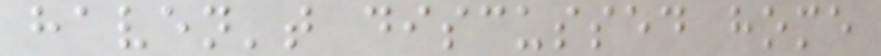haven't discussed home
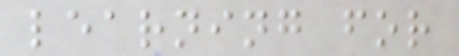learning for
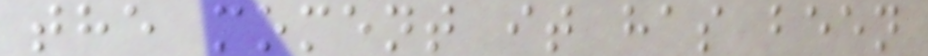the moment it has been
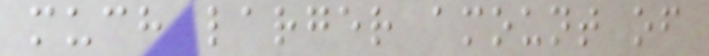much larger amount of
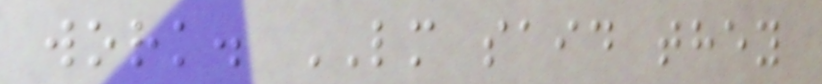work. LM said they
